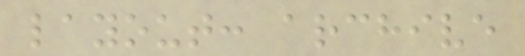layout: archive
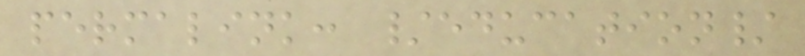permalink: /education/
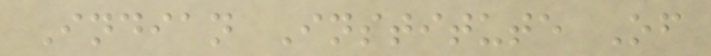Indian Institute Of
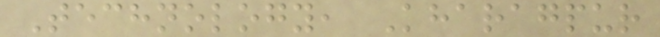Technology, Kharagpur
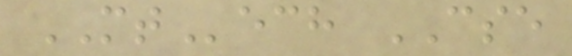MTech CSE
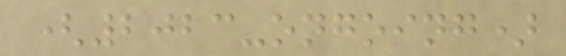(2023-ongoing)
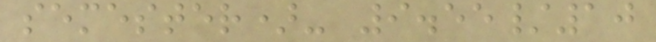semester)- 9.55/10
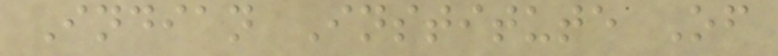Indian Institute Of
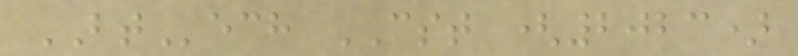BTech CST (2023)
